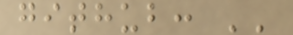github: ''
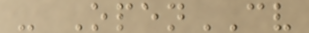- OpenCV
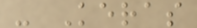- Keras
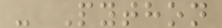- Python
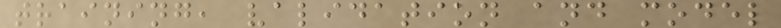training, validation and model
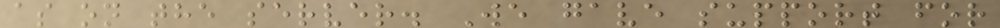as on the server. We gave support for
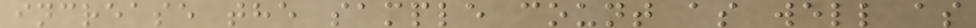increase the sample count as well as
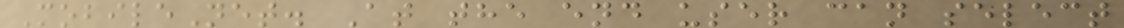MobileNet. At the end user can select
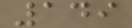149
